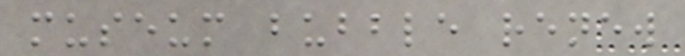museum bubble renew
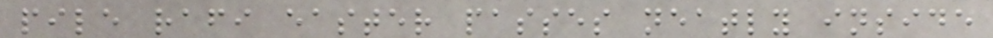pile rafi easter passes neatly inside
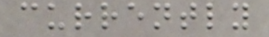currently
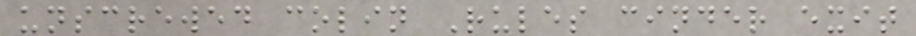unscrewed colin Rules cinder exit
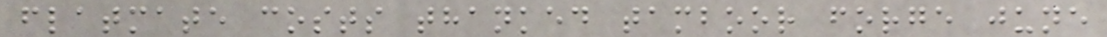flatmate costs thanked tamboor forge june
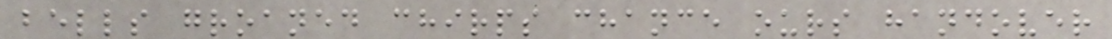bells groaned chirps chance ours handover
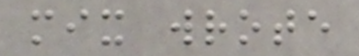mix wrote
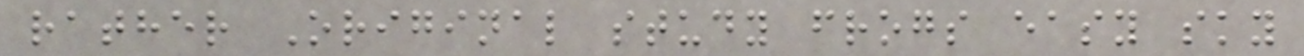rather Original study frogs easy sky
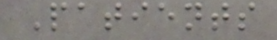Patients
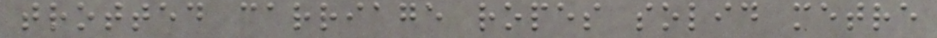trotted carriage ropes solid metre
